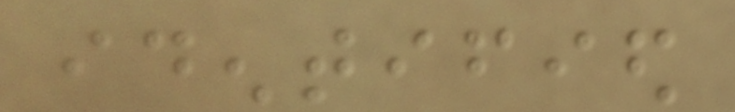identified
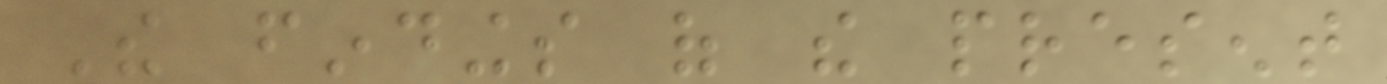The findings of the present
